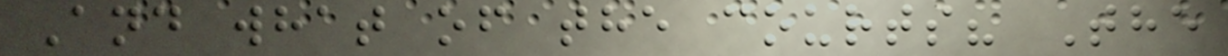And what of the courts? The
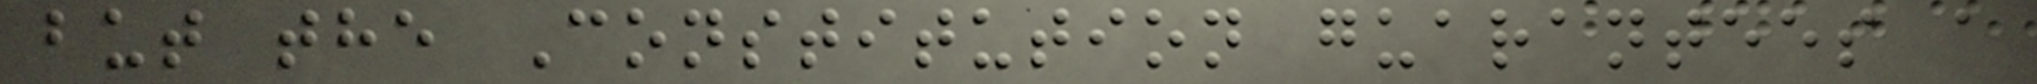but the Constitution guarantees a
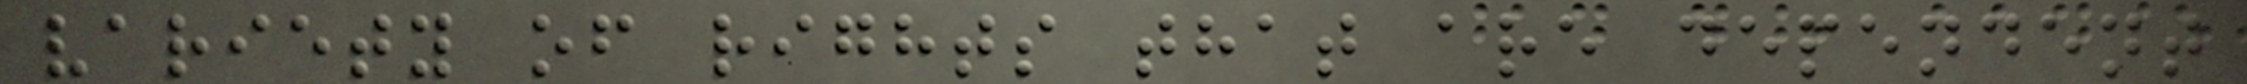variety of rights that are dependent
